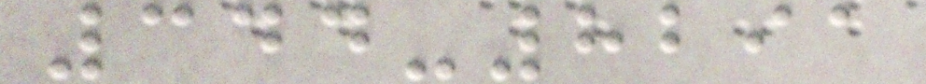344-8291
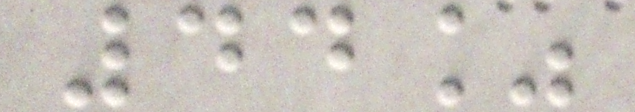44%
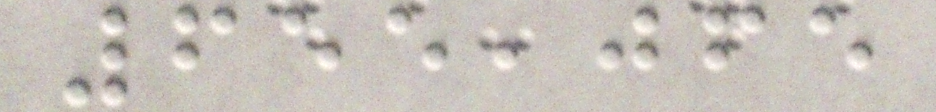655,065
